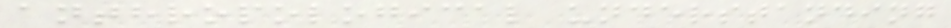anthropological understanding
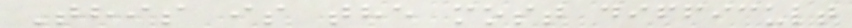This is the most difficult
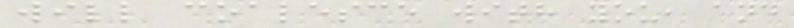will coalesce with you, and
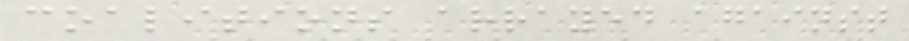coalitions arrayed against
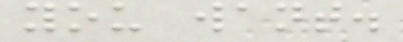you want.
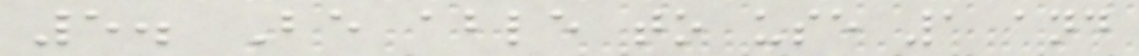5. Be able to use 1 and
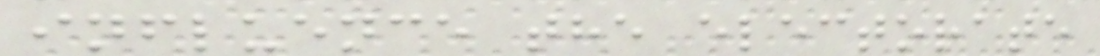influence the electorate
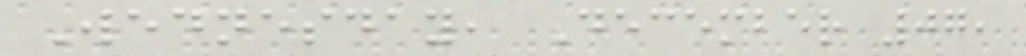Wednesday, December 07,
